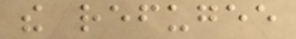the refugee
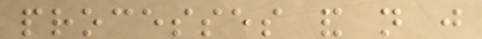processes and not just
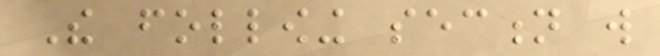The following section will
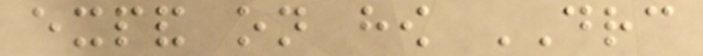expand on how DRC
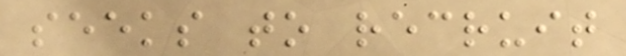seeks to recruit
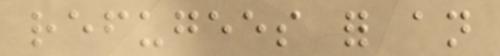refugees for an
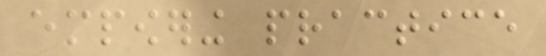empowering practice
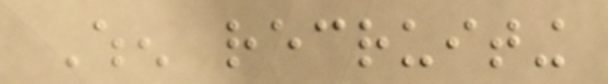When recruiting
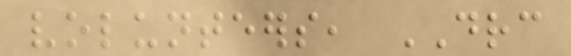volunteers, DRC
